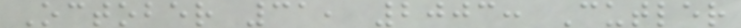October 31, 2003: Cutler
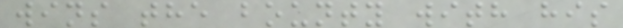wins the bounty with his
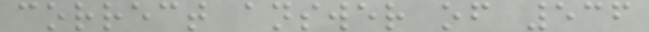correct answer of 536
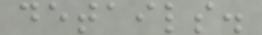details.
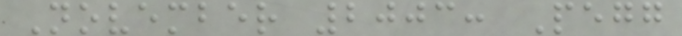November 2003: Pegg
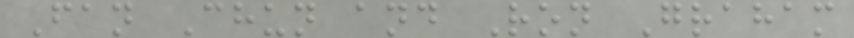Fan Chun and Ron Graham
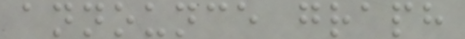announce graph
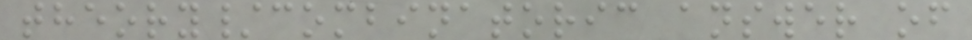theory/combinatoric answer of
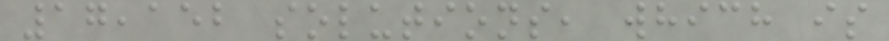17,152 solutions, which is
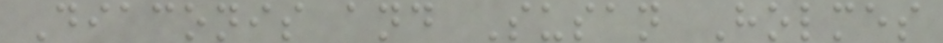Diaconis and Susan Holmes
